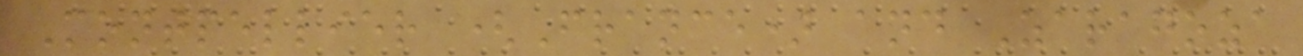Montpellier (France) and Zaragoza
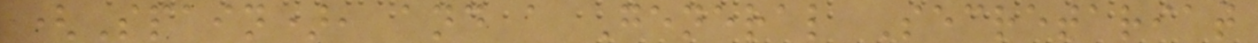(Spain), and a General Secretariat
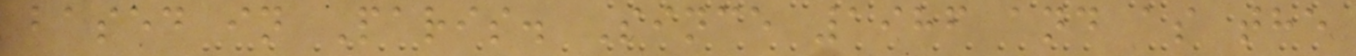based in Paris. Since 1986 and as the
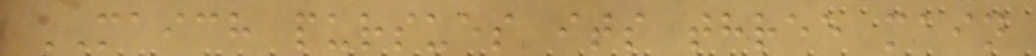MAICH pursues its three main
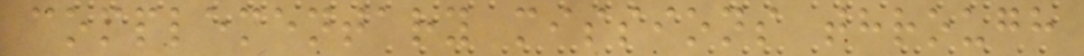complementary missions through
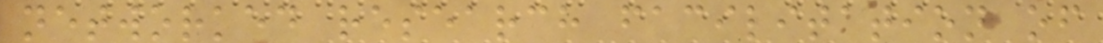networked research facilitation of
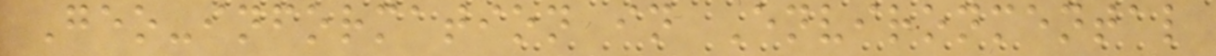Geo-information in Environmental
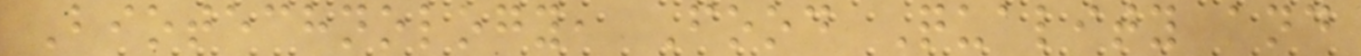Biotechnology, Food Quality and
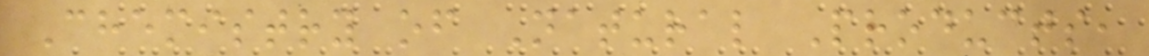Chemistry of Natural Products,
